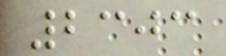2303
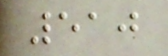510
